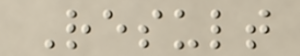Result
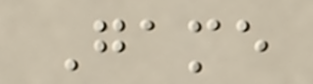Game
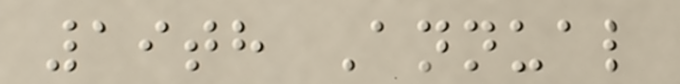19th Annual
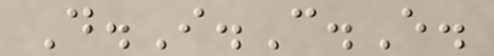D.I.C.E.
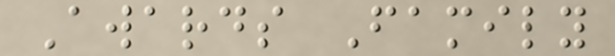Awards Family
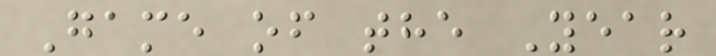Game of the Year
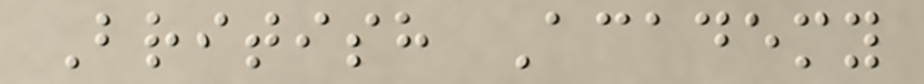British Academy
